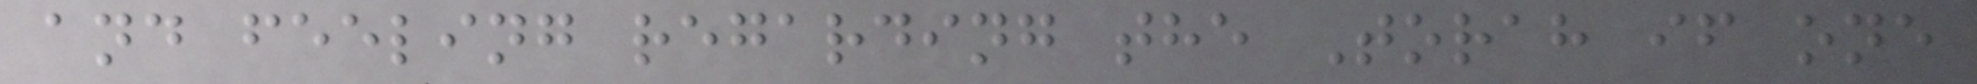and feeling regarding the Torah if one
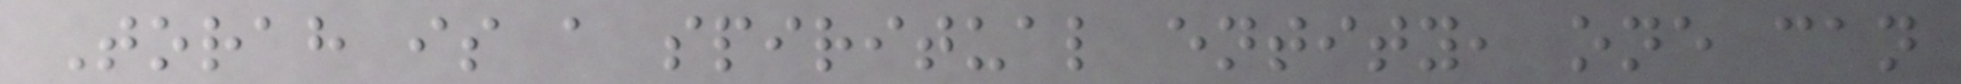Torah is a spiritual entity, one can
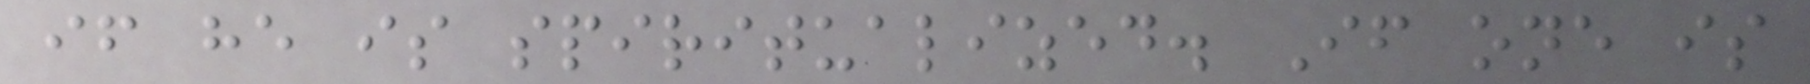if he is spiritualized. If one is
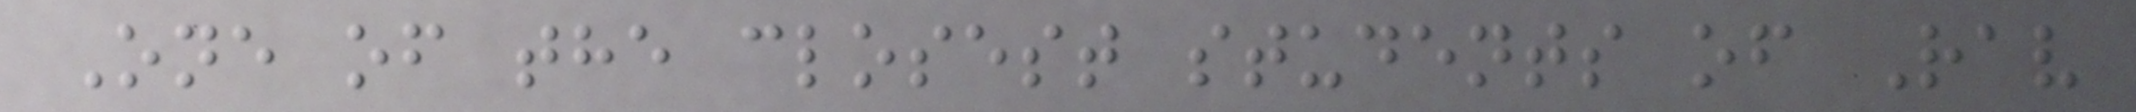One of the closest students of Rav
